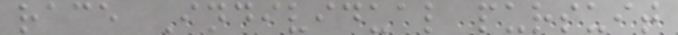race Individual pursuit
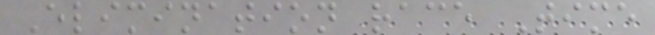Elimination race Time
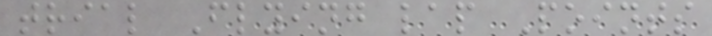trial Flying lap Points
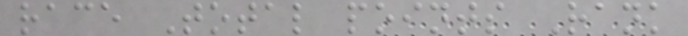race Total points Rank
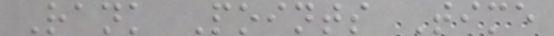Rank Points Time
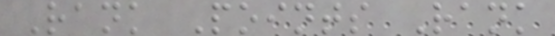Rank Points Rank
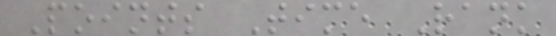Points Time Rank
